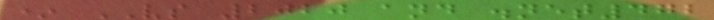* VS 2020 and .net472
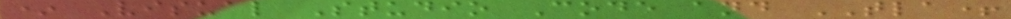* Visual Studio Code and TLA+
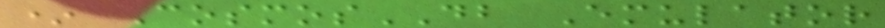* CosmosDB Emulator
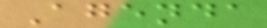Agenda
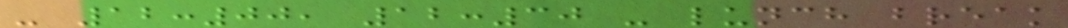- 12:00, 12:30 - lunch break
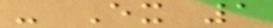- Ex 1
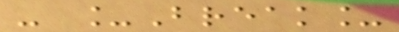- _Break_
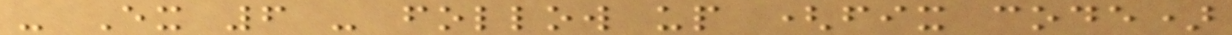- Ex 6 - follow up (fix code)
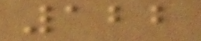122
